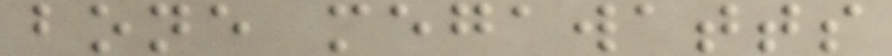bone megawatts
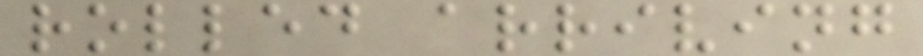rolled arriving
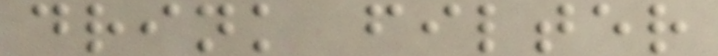drink filter
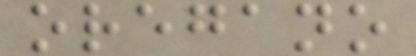oregano
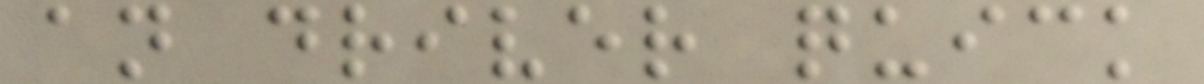an driver quick
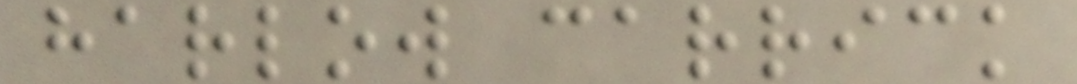harlow carrick
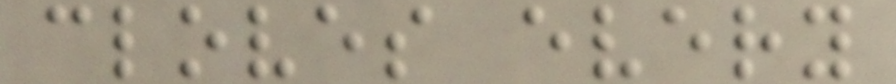cloves every
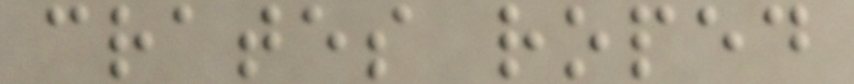crates roped
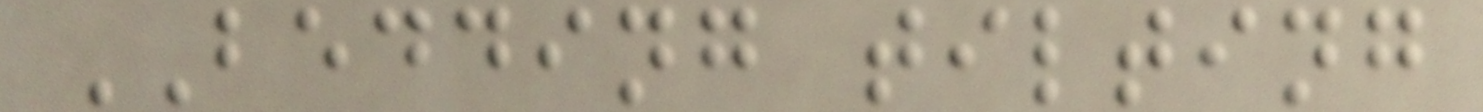BEDDING tilting
